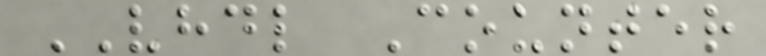VHDL Counter
